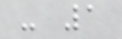- 1
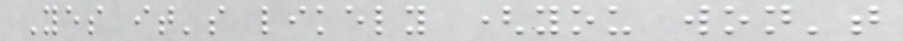Yes it's likely (you won't
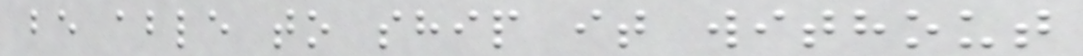be able to ship it without
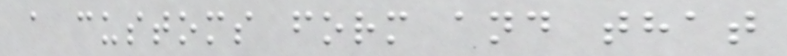a customs form and that
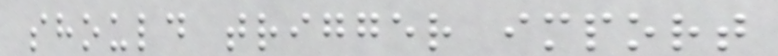should trigger import
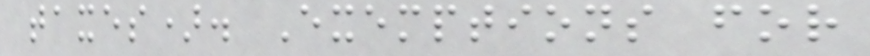taxes). Exemptions for
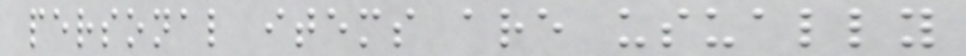personal items are usually
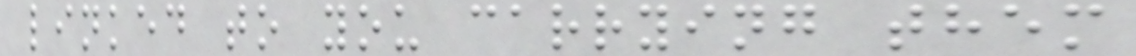linked to you carrying them
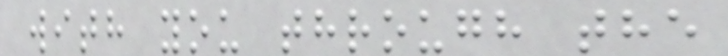with you through the
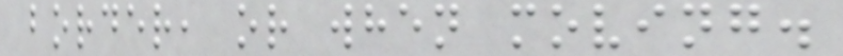border, or when moving.
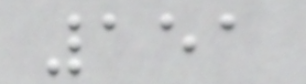151
